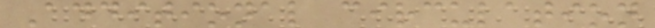Additional circulation
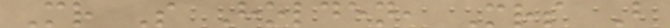Mr S Holden, Mrs B
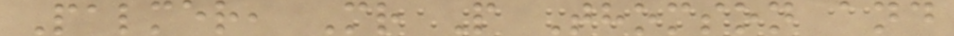Palmer, Mr P Thomson and
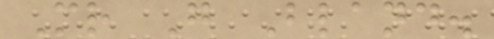Mr G Bland.
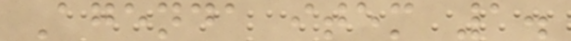Agenda item 1.
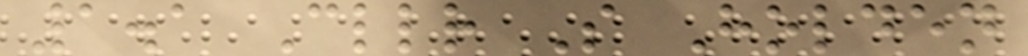1.1 Cllr S Holden
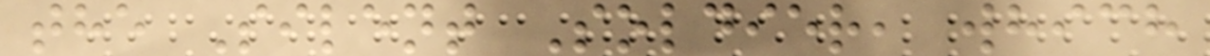the Silent Soldier, which
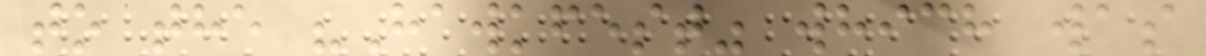to the "Hawkfest" which was
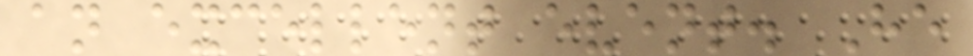an excellent event. He
